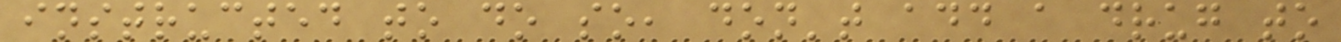instructed to do so, don't add a drug to
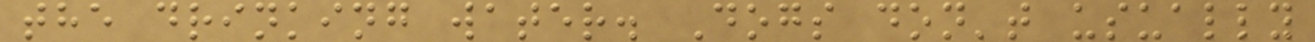the drinking water. Dogs don't usually
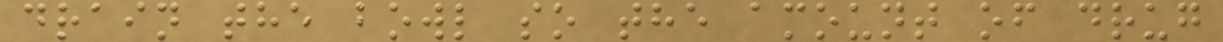drain the bowl so the amount of drug
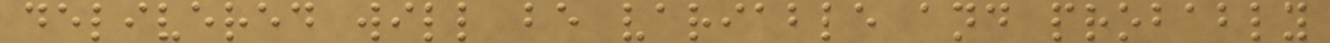delivered will be variable and probably
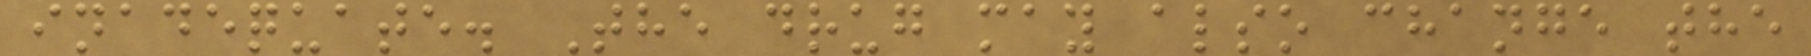inadequate. The drug may also change the
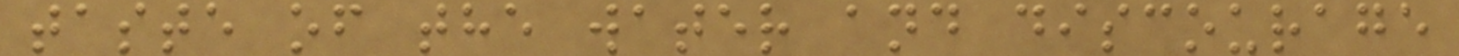taste of the water and discourage
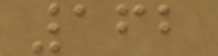162
